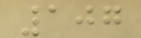107
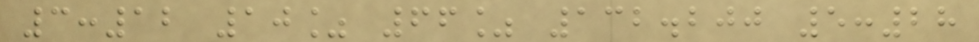3:12 10% 66% 132.200 5:28
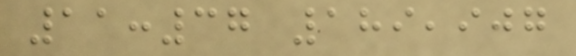11:37 189,907
